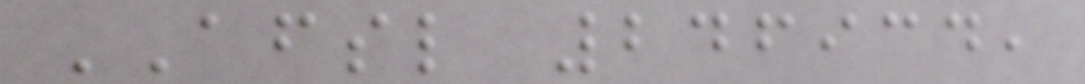AFSL 246934,
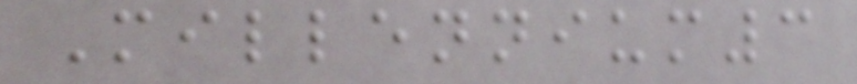Millennium3
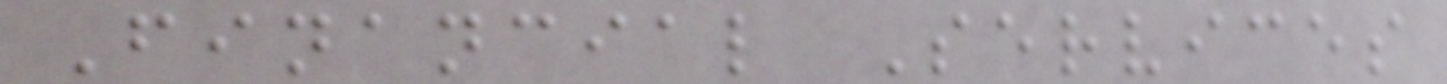Financial Services
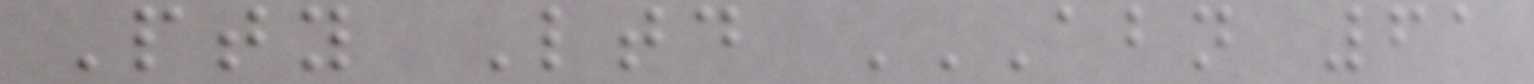Pty Ltd ABN 61
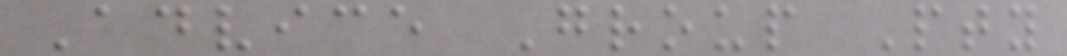Advice Group Pty
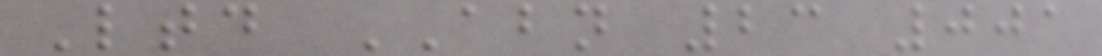Ltd ABN 23 001
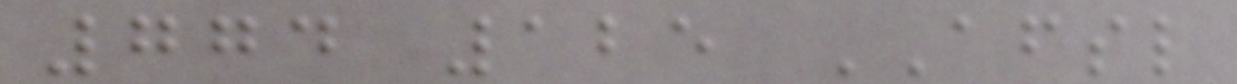774 125 AFSL
